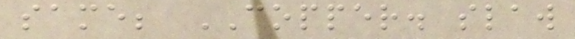same; COPPER. slaw
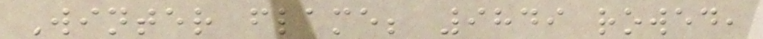Winter flame; 9849 rowed,
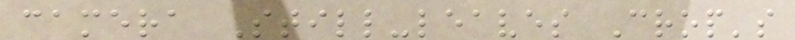camera Still-leaves Crop's
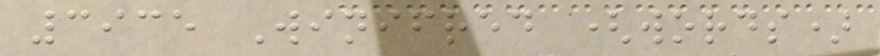3935 Winifred (words)
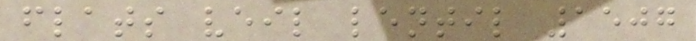flats veil lentil 1507
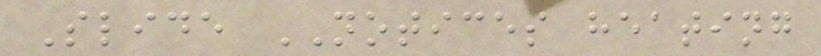Slide NOTICES heating
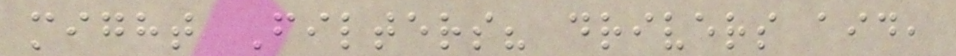might Filters? drivers aid,
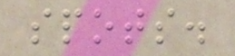spots.
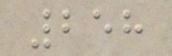258
